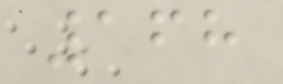168
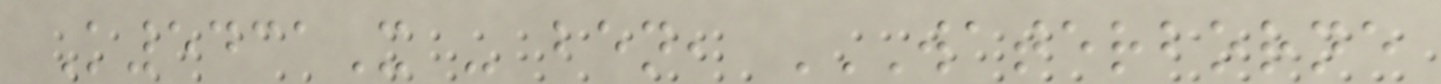K5431X - ben, WATERBORNE
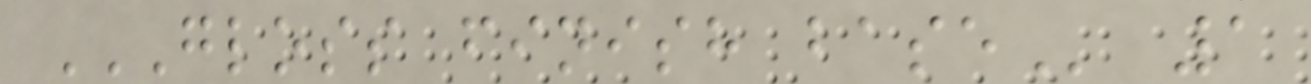GLOSS FINISH BASE 1
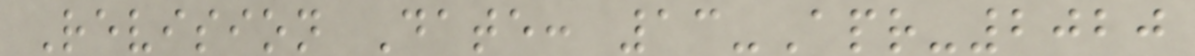Revision Date: 13-Apr-2020
